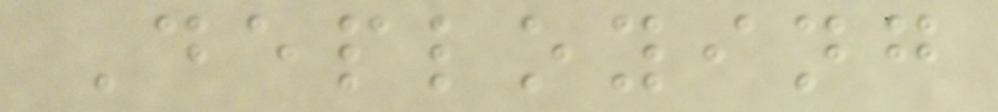Deploying
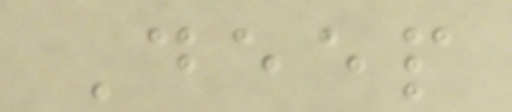Deep
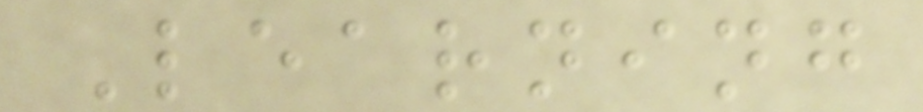Learning
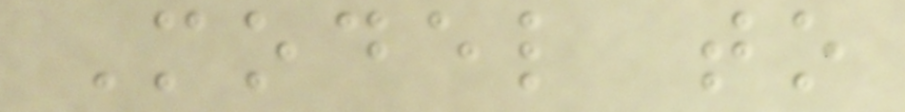Model to
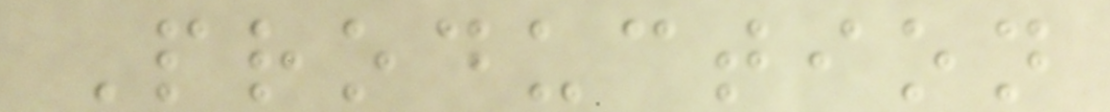Production
